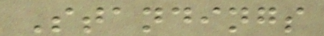Standings
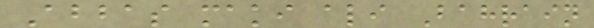Abbas maki ali Bahrain
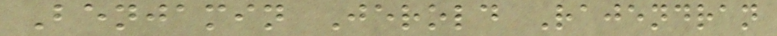Benjamin Jerold Rajendran
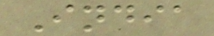India
